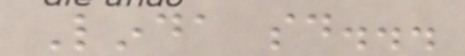Linda said...
